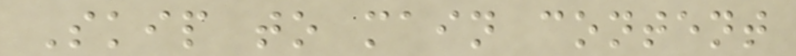Skip to main content
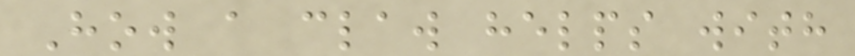How a claw helps with
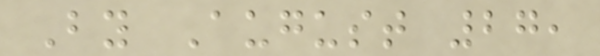By August 27,
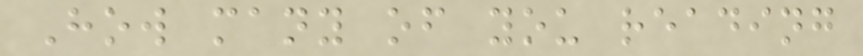How many of you reading
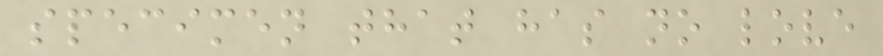specimen that has no love
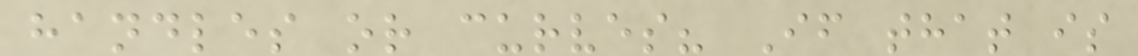handles or curves? If that is
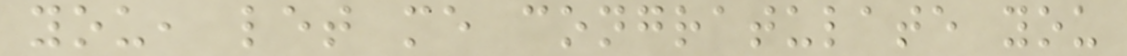you, let me congratulate you
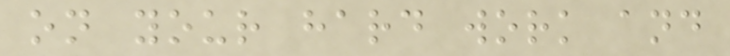on your hard work and
